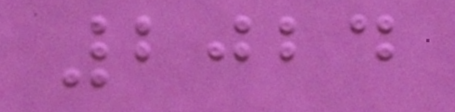2024
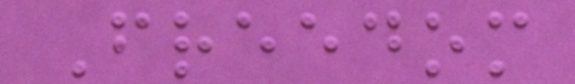Freedom
